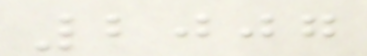2007
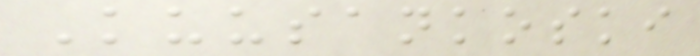Kuusankoski
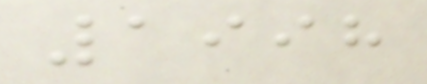1998
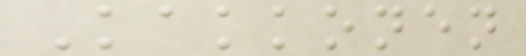Kakkonen
